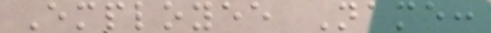Employee Name:
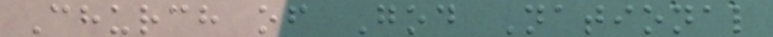Church of God National
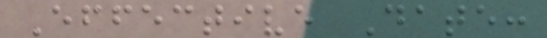Effective Date:
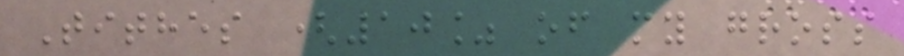Tithes (10% of my gross
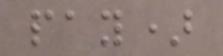pay)
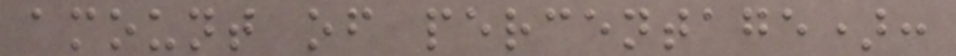amount of percentage):
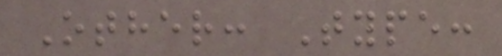Other: Type:
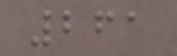261
